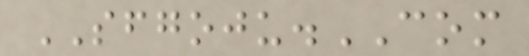SFGOJU.COM
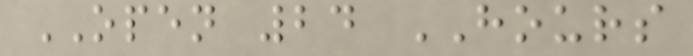OPEN 24 HOURS
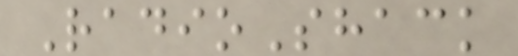RadioShack
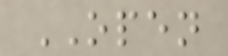OPEN
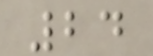24
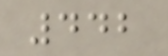442
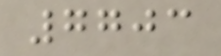7703
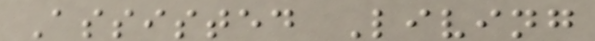Assisted Living
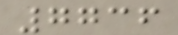7736
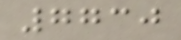7730
